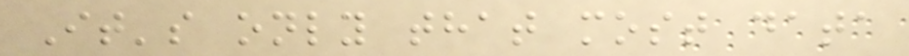It's only that most data
